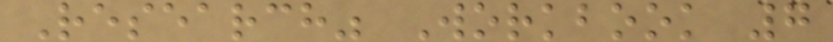Research" Workbook 7
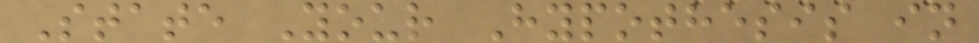State Your Hypothesis in
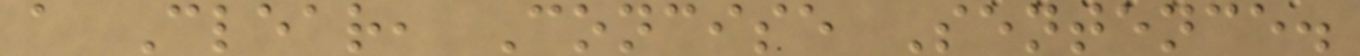a Clear, Concise Sentence.
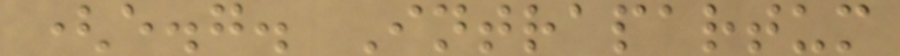(e.g. Intrapartum
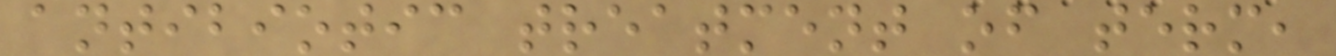antibiotic treatment of term,
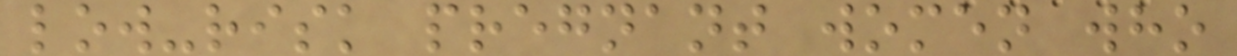low-risk pregnant women who
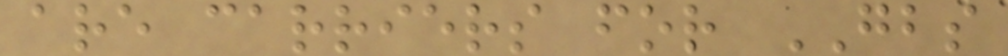are carriers for GBS
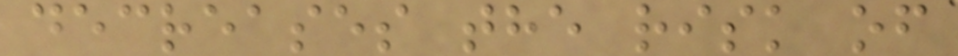decreases the risk of
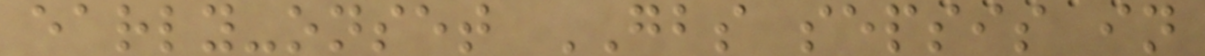early-onset GBS sepsis in
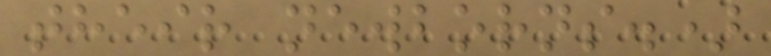their newborns.)
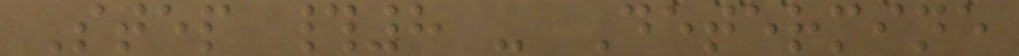Step #8 - Determine
